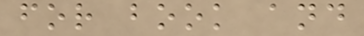for book and
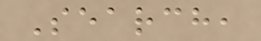Search,
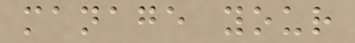manage your
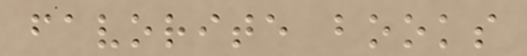favorite books
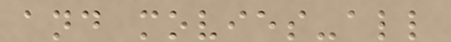and movies-all
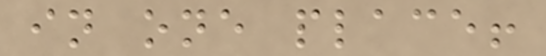in one place!
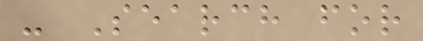- Search for
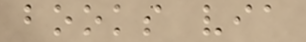books via
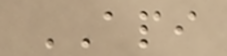API
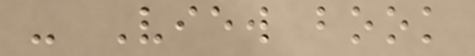- View book
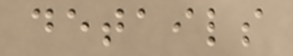details
